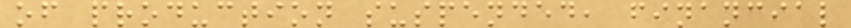of production suspended, financial
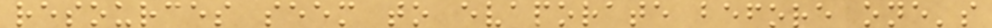resources seem to evaporate before one's
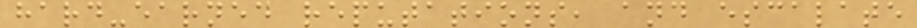hard-earned reputations, and escalate
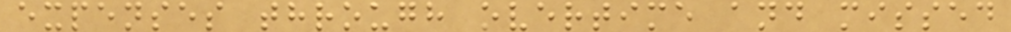expenses through overtime and missed
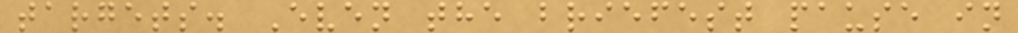targets. Even the briefest pause in
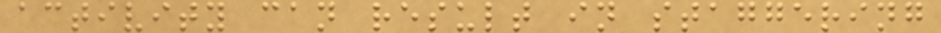activity can result in staggering
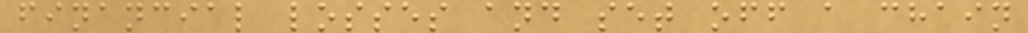financial losses and set off a chain
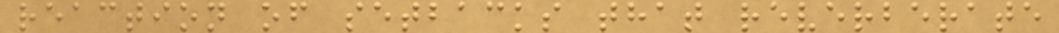reaction of setbacks that reverberate
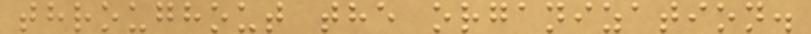throughout the organization.
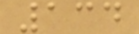134
